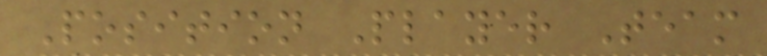Position Player Team
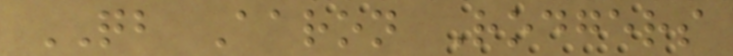QB Aaron Rodgers
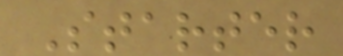Starter
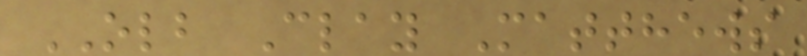OLB Clay Matthews
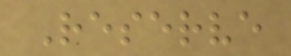Reserve
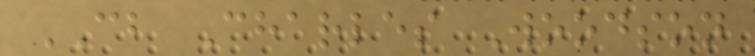CB Charles Woodson
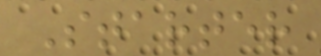Starter
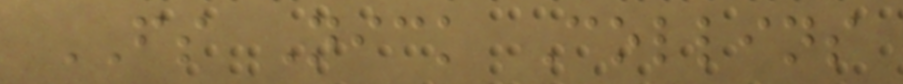FS Nick Collins
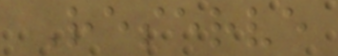Reserve
